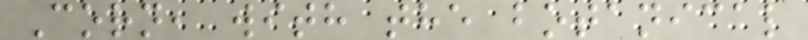Corn, with the botanical
